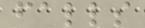falls
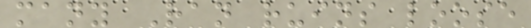many Ran ruins loose
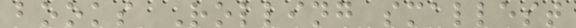books Rolling smallest
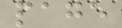page
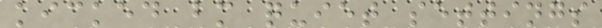kicked bm quiet settings
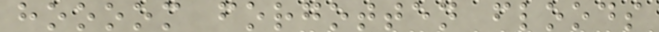hoooom forgotten floods
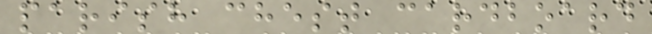parish chest cardboard
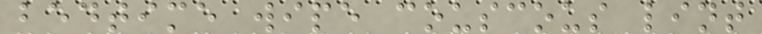bedtime wipe couscous lint
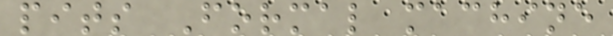pits Formal machine
